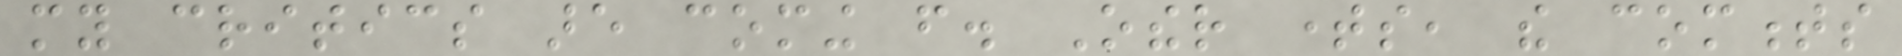my critics are coming from. Other times, the comments
